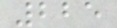225
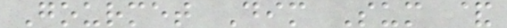Gourmet Dim Sum &
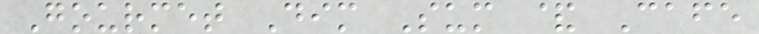Gourmet Dim Sum & Cafe
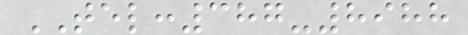TEL:387-8988
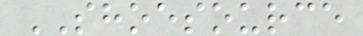SHOESOURCE
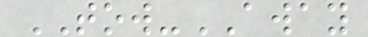TOW-AWAY
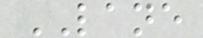LANE
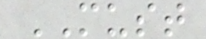MUST
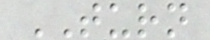TURN
